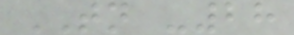TN -28
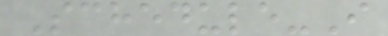Schedule-I
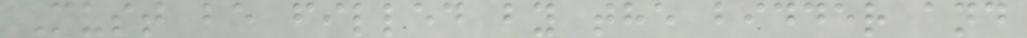Must be filled by the bidder and
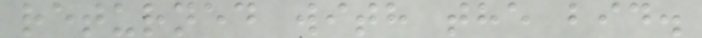returned with the bid.
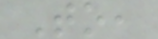To,
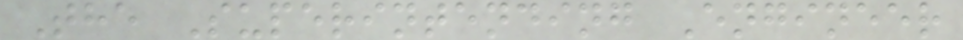The Superintending Engineer
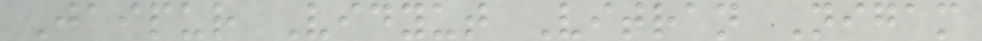Jaipur Vidyut Vitran Nigam
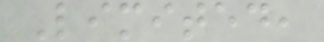Limited,
